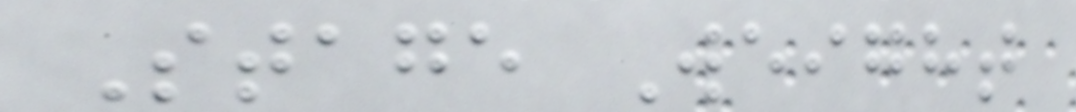Stage Weight
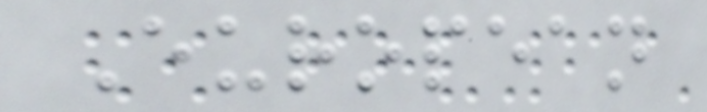European
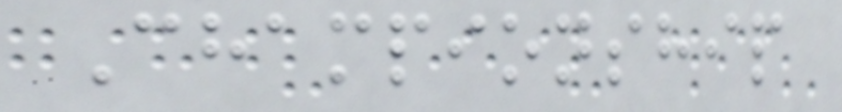Championship
